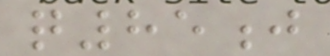q85j
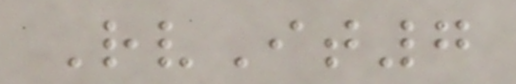RvIt7
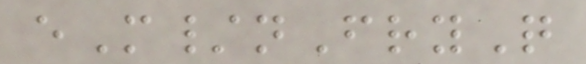eM/nFryQ
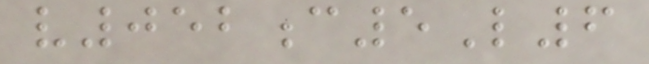v052c5L6
